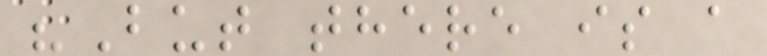"But there is a
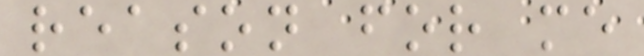reason for me
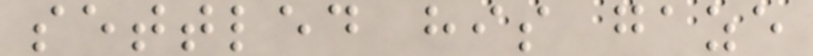settled his gaze
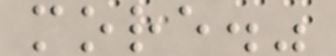more."
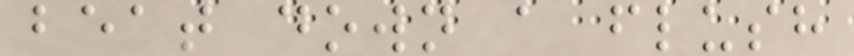beat down a flush
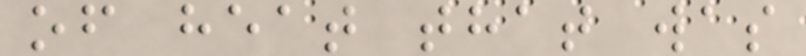of heat that was
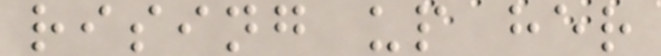rising up her
